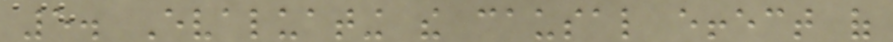5. Evaluating the causal effect of
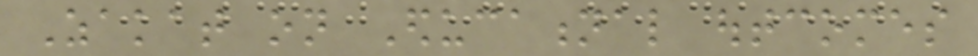Zakat on Educational outcomes
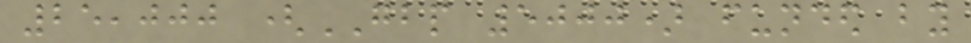25,000 (GBP 5000) funded by
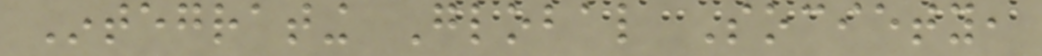Integrating Global Society,
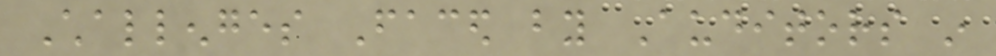Challenges Faced by Auditors in
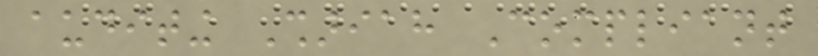auditing Shariah Compliant
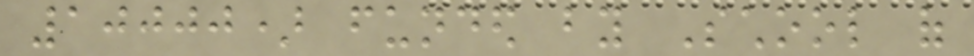10000) funded by School of
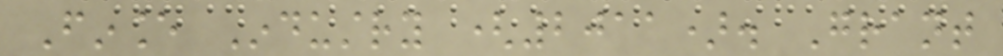Finance Industry (2011). Grant
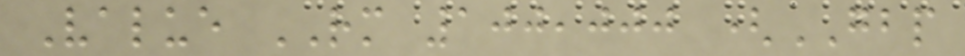Value RM 100,000 (GBP
